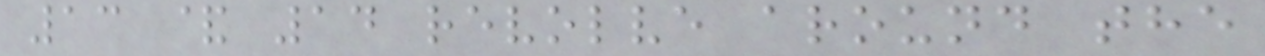13 & 14 revolve around the
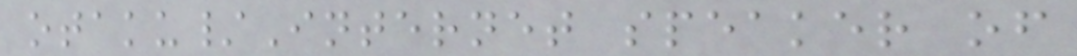otaku/Internet speaker of
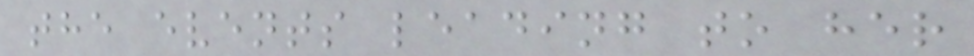the events leading to her
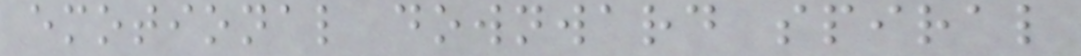emotional downward spiral
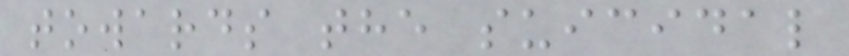towards the suicidal
